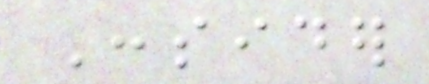Consider
